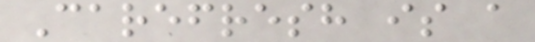Carefresh is a
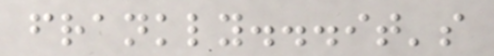frankly...it's
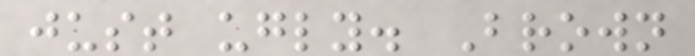just ugly. Brown
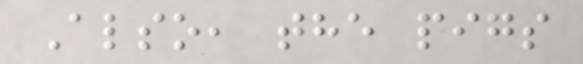Also, the pigs
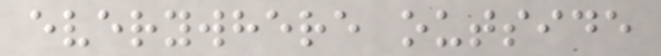everywhere outside
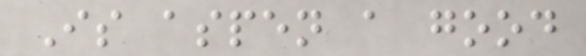Is aspen a good
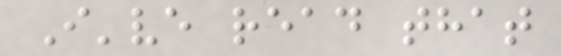I've read that
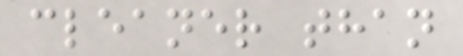cleaner than
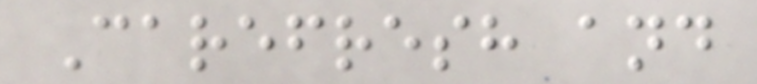Carefresh and
